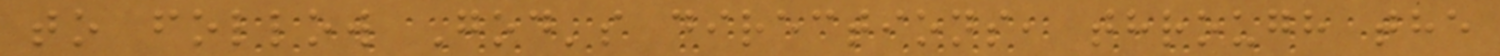to follow God's directions, through the
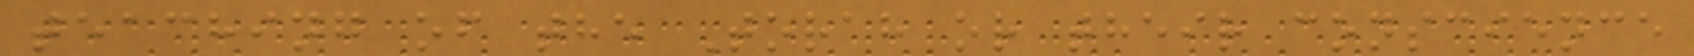teaching of the Torah or their conscience
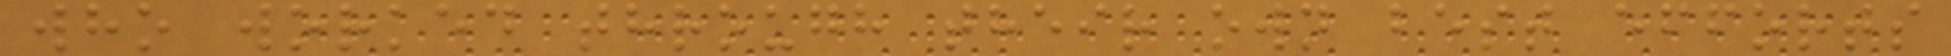who worked through their own best efforts
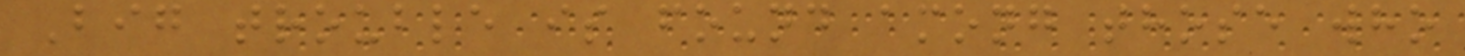Big trouble is found among those who
